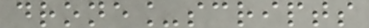drone_scripts
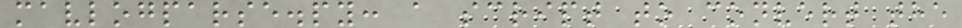mavlogparse.py: a script to convert the
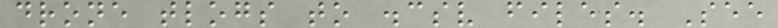drone tlogs to .csv files. See
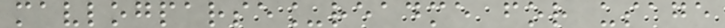mavlogparse_readme for usage
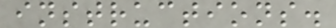instructions.
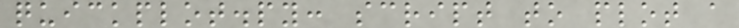quickplot.py: script to plot a
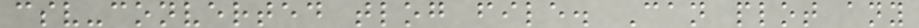csv-converted tlog file. Can plot any
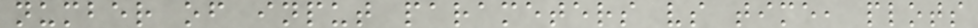number of input parameters vs time, plots
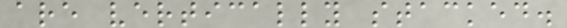are vertically stacked.
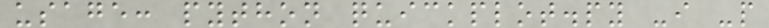usage: python quickplot.py -i -p
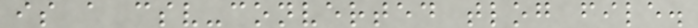is a csv-converted tlog file.
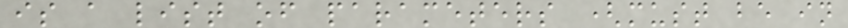is a list of parameters (must be in
